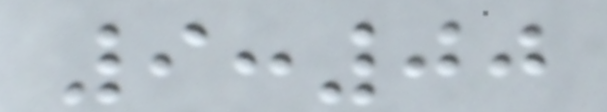9:00
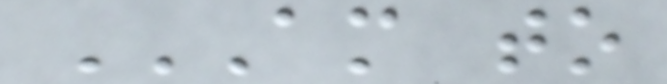AM TO
